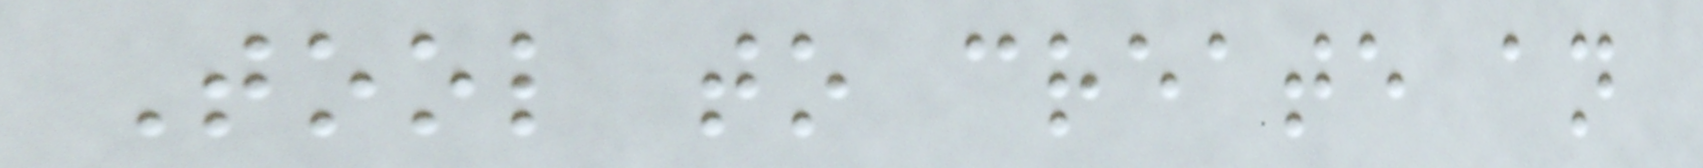Tool to create an
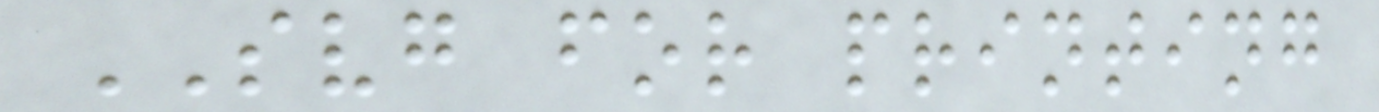SVG for printing
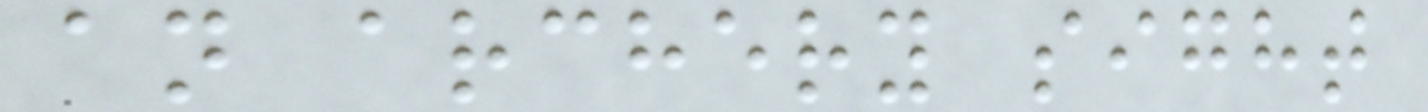an archery sight
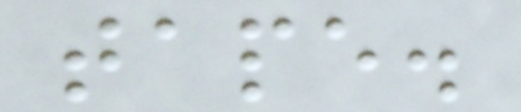tape.
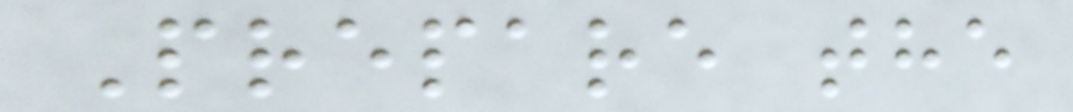Prepare the
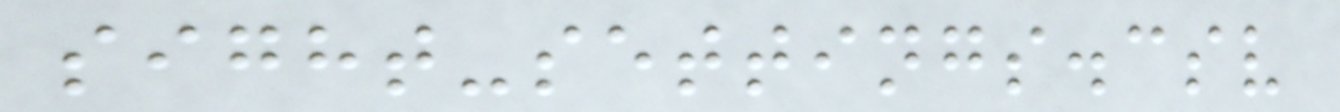sight-settings.csv
